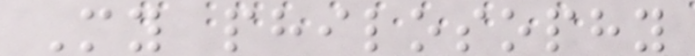My philosophy
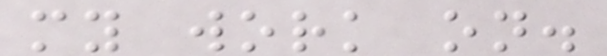my work on.
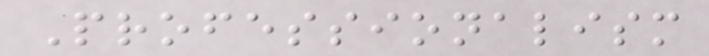Professionalism
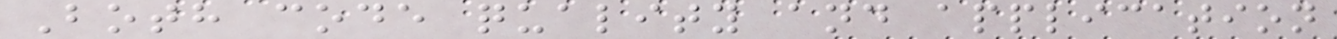Both code quality and application
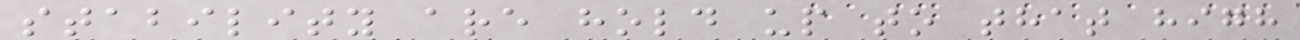stability are hold up to that high
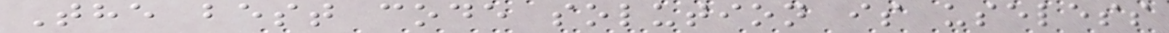The best code solution is useless
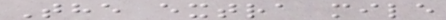The extra mile
